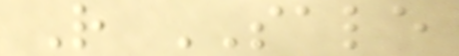R SALE
